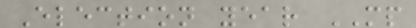Election year MP
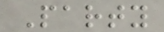Party
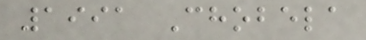1991 Chobela
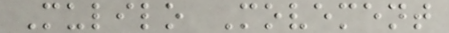Mulilo Movement
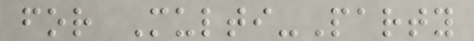for Multi-Party
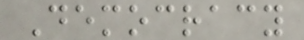Democracy
